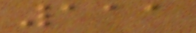111
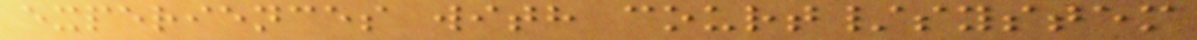experiences with court/system
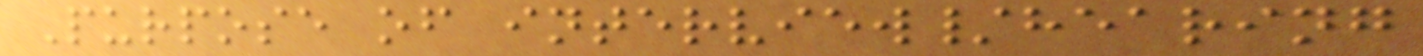Purpose of interview/hearing
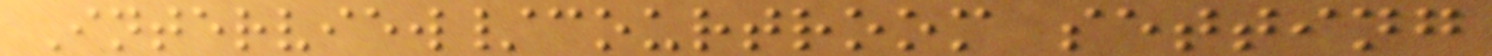Interview/courtroom setting
